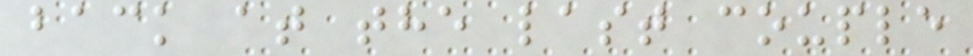back at the last couple
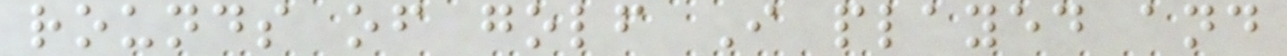rounds of golf I played and
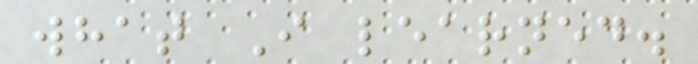what I learned.
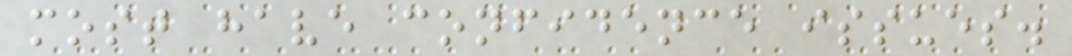most have confidence issues.
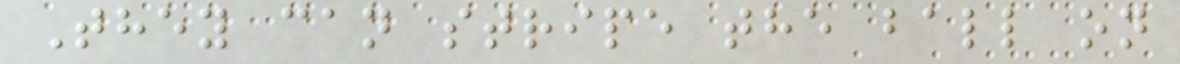They can stripe the ball on
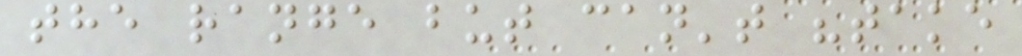the range but can't "take
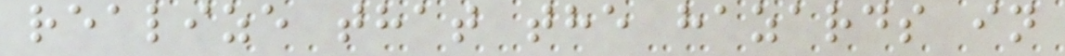realize that the hazards in
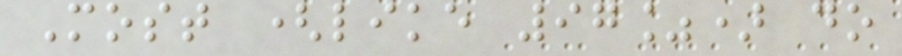Most (like 97%) do
